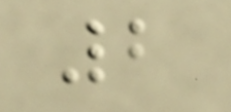2
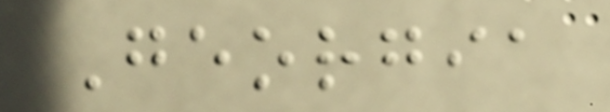Georgia
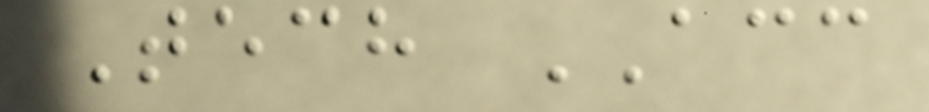Tech ACC
